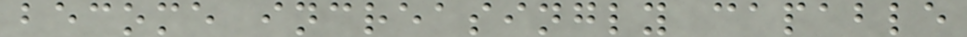become increasingly capable
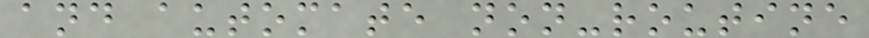and automate non-routine
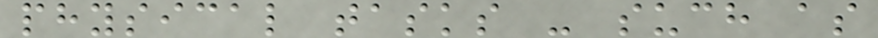physical tasks - such as
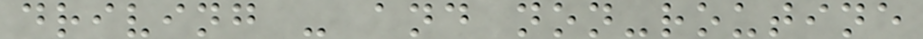driving - and non-routine
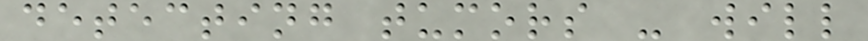detecting tumors - will
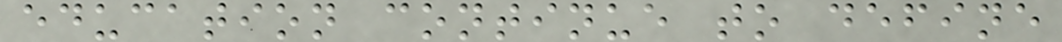education continue to define
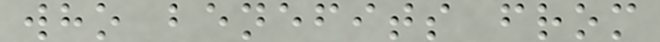who benefits from
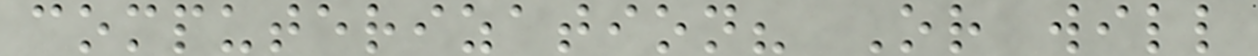computerization? Or will
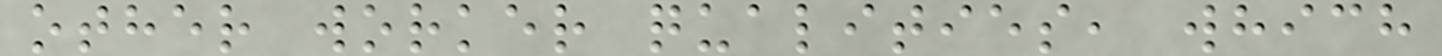other worker qualities, which
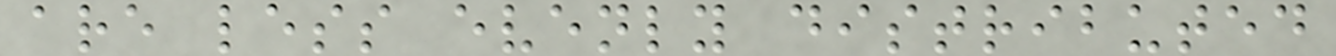are less evenly distributed
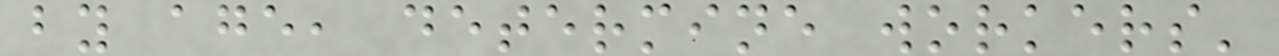by age, determine workers'
